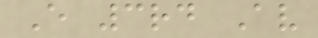E 3rd Av
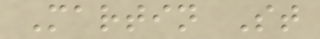Martin St
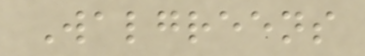Walgreens
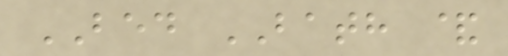BED BATH &
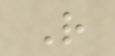R
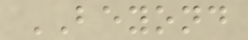BEYOND
